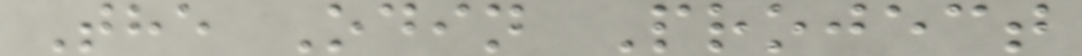The Odin Project
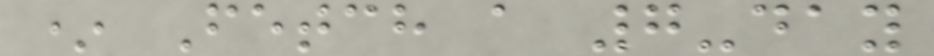* Fetch a 7-day
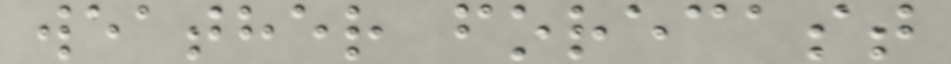weather forecast
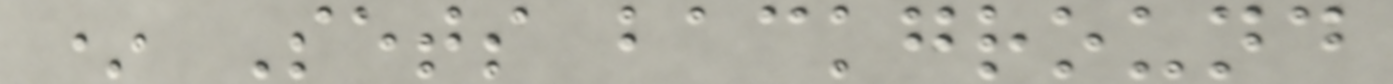* Sets background
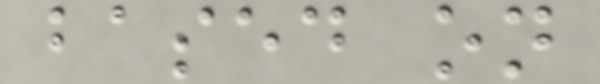based on
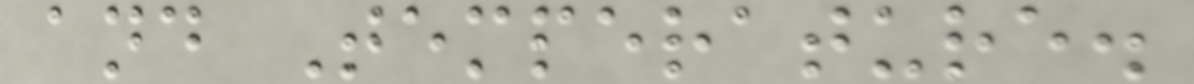and Temperature.
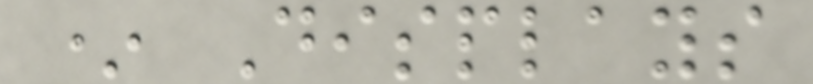* Displays
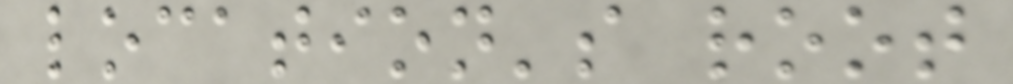location's root
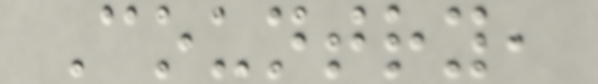Country,
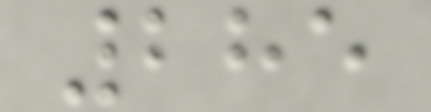285
